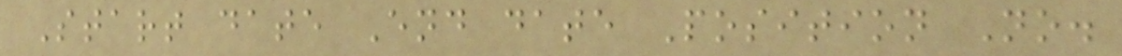Start date End date Position No.
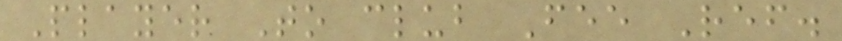Player To club Fee Ref.
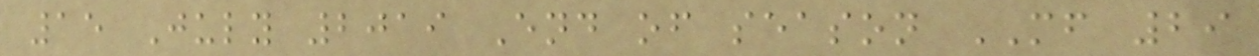15 July 2019 End of season MF 29
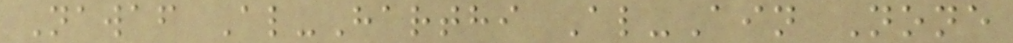Nawaf Al-Harthi Al-Ain None
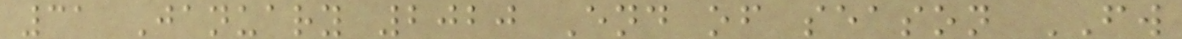31 January 2020 End of season FW
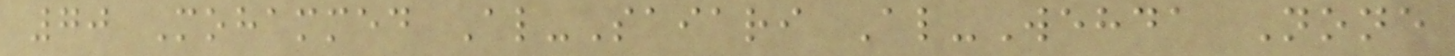70 Mohammed Al-Saiari Al-Wehda None
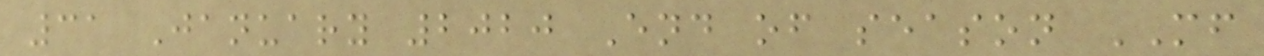31 January 2020 End of season MF
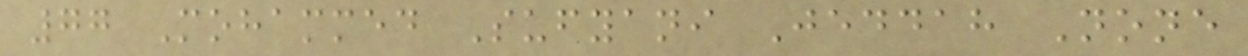77 Mohammed Sufyani Jeddah None
